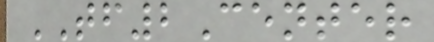TF2Center
